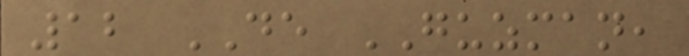12 DE GUZMAN,
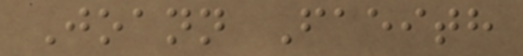Joann Faeith
